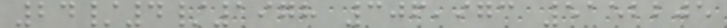24/4/1978 306,973 5152205
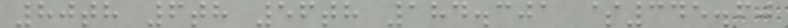80th 6th 56th 184.301 $345.60
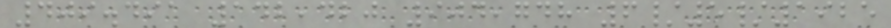409.491 142,420 904,748 6/5/1925
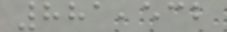881,532
